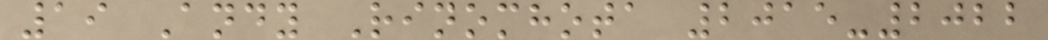19 Andy Rinomhota 2015-2022
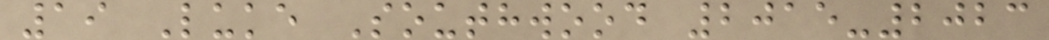19 Luke Southwood 2015-2023
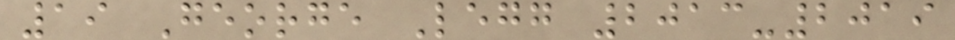19 George Legg 2013-2019
